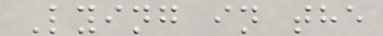Lying in the
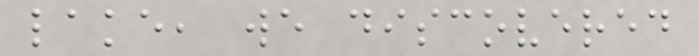lake, we discovered
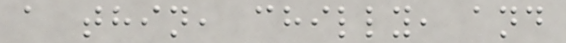a thin, chilly, and
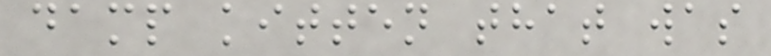damp kitten that was
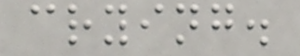crying.
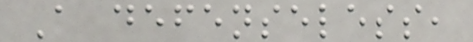A defenseless,
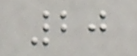20
